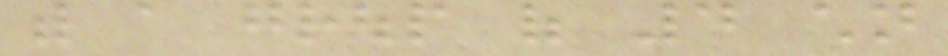with a group of 4 children
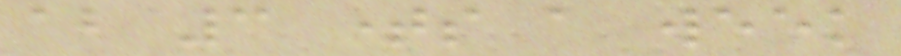about 3 times a week
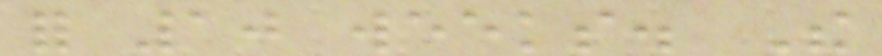for 10 weeks. The
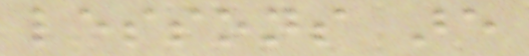lessons are
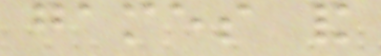games and
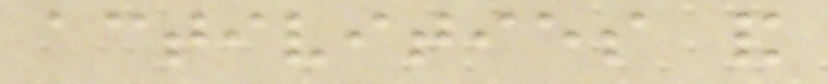activities and
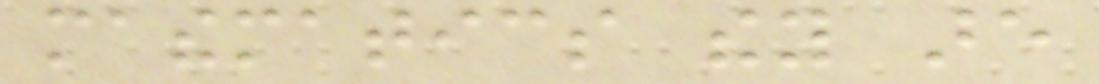mathematics they are
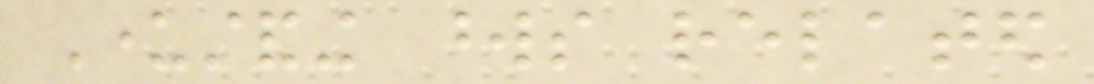Understanding words related
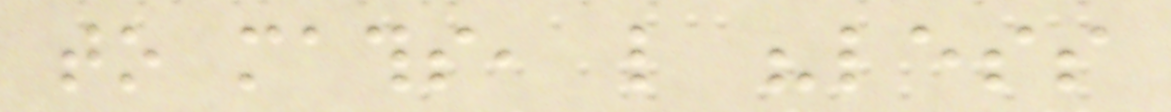to maths, like "less
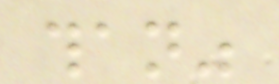than"
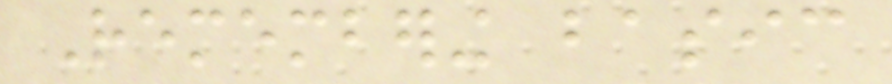Remembering basic
